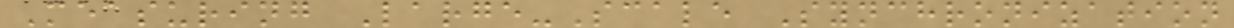Measuring Large-Scale Synchronization
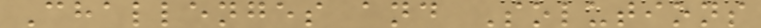Challenges and Solutions
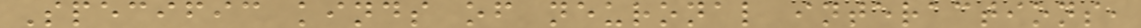Specific kinds of neuronal interactions,
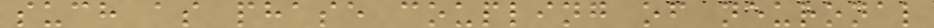such as phase coupling of neuronal
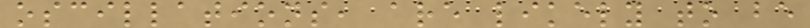oscillations, are likely to be
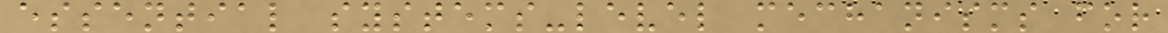essential systems-level mechanisms for
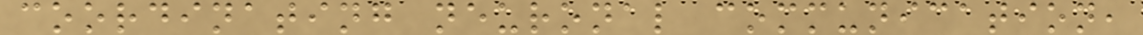coordinating neuronal communication,
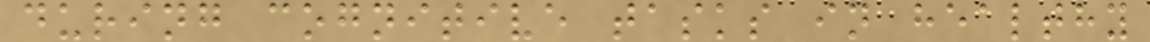during cognitive tasks in healthy
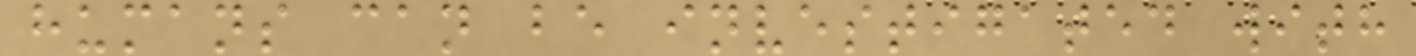humans can be investigated with
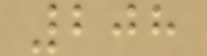208
